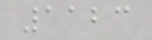1123
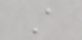A
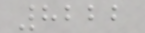8222
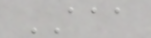AAA
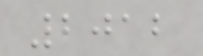2012
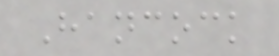Hancock
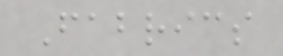Fabrics
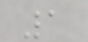1
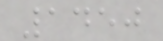1450
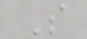S
